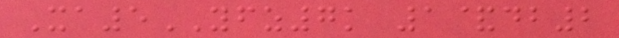Xa5YFZ7k 1&db2
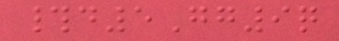#d5Gg9q
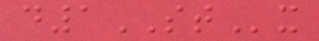d1STx
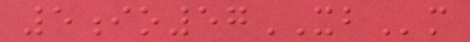5io57XBm
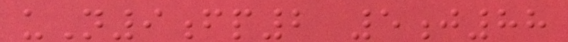uN9fp2 5j88
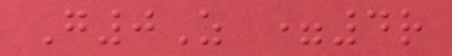G0Z =4r
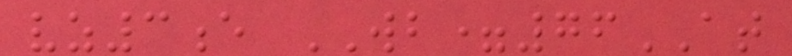vz3e WB=76AT
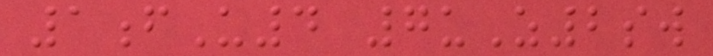1fU4 7uZ2sw
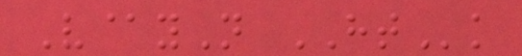V@yN HTk
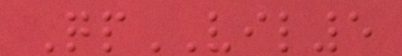QpVIL5
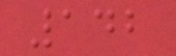142
